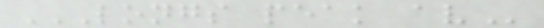LONGS PEAK AV
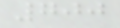700
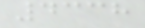4338
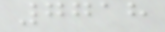7718
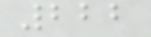222
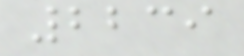2239
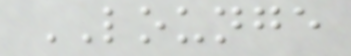LOUNGE
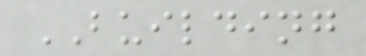BUILDING
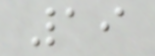19
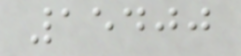15400
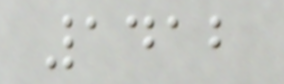1412
